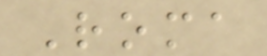Roma
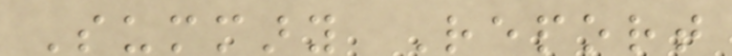Summary Report
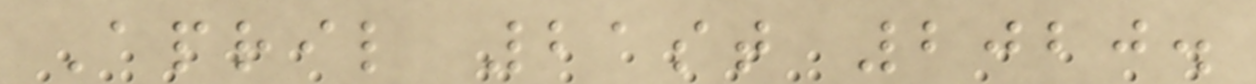April 21st 2020.
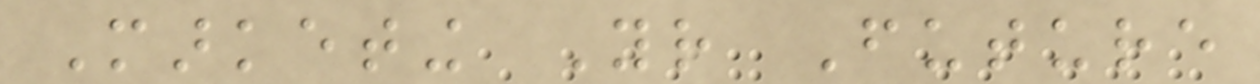Marketing Your Future
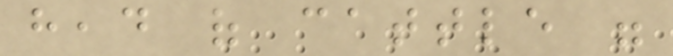head of cattle were
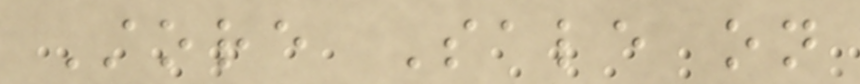Store Sale on
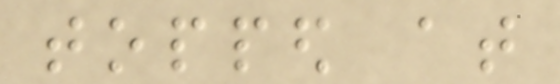topped at
